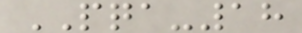PQA-18
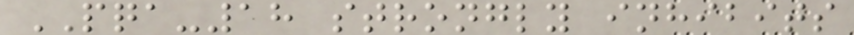PQA-18 strongly inhibits
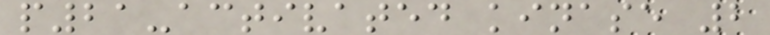p21-activated kinase 2
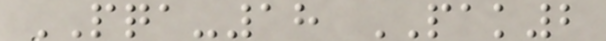PQA-18 PAK2
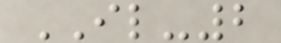IL-2
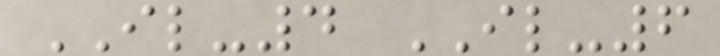IL-4 IL-6
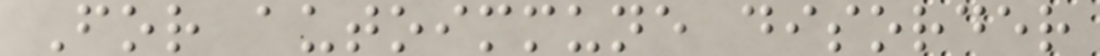For autoimmune disorder
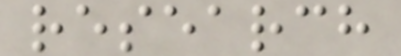research
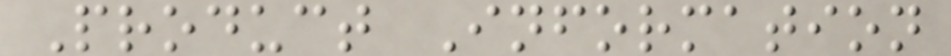Product Information
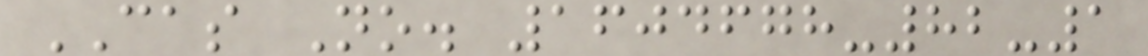CAS No. 1604678-82-1
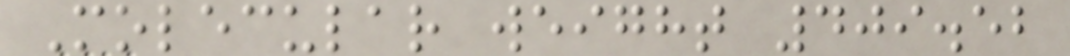Molecular weight 409.52
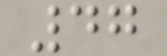47
